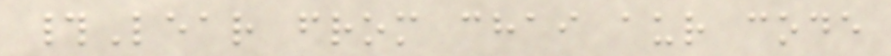#Lear from chai aur code
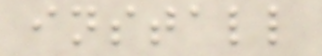install
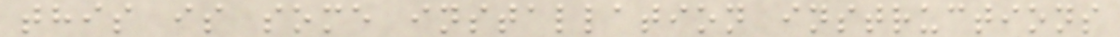this is some installation instructions
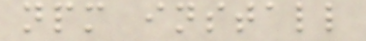npm install
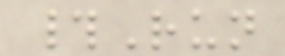#Run
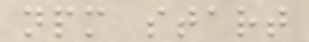npm start
